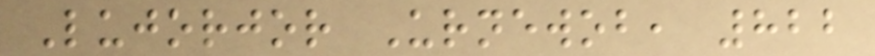Lujorjor Urnewob, 822
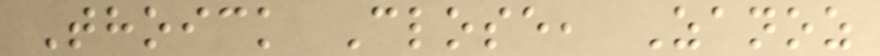Thoick Close, Zanoz
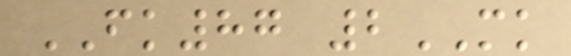FK87 2MK
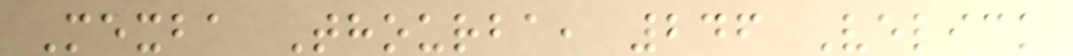Mexba Thourba, 246 Velick
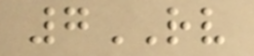7RV
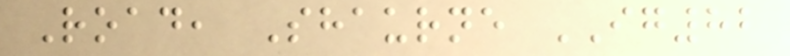Road, Shaurne IG82
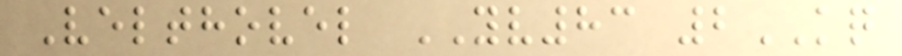Velthovel YV83 2KQ
